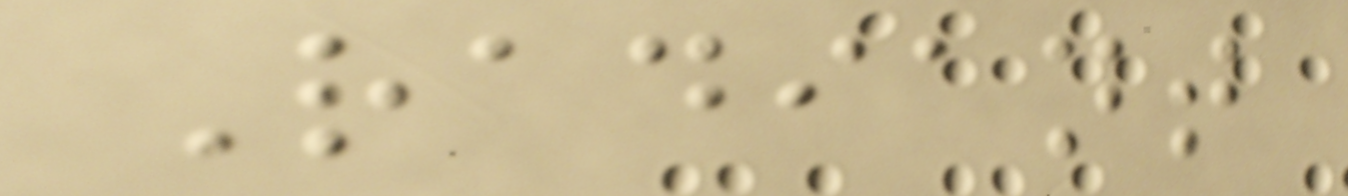Radiant
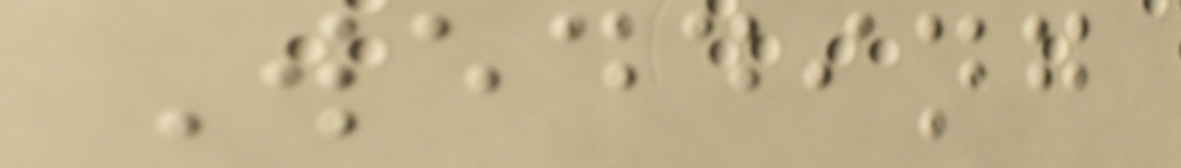Wedding
